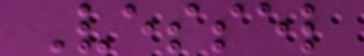Vessel
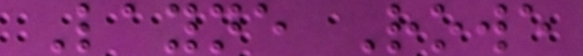Layne Rowe
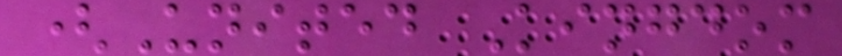(United Kingdom
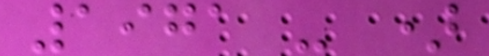1971 - )
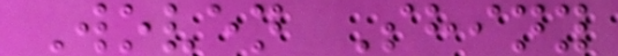Woven Shiny
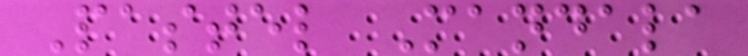Pastel Mandala
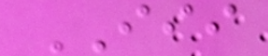III
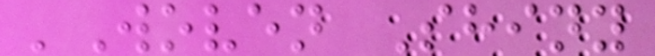'Woven Shiny
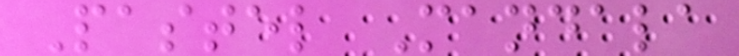Pastel Mandala
